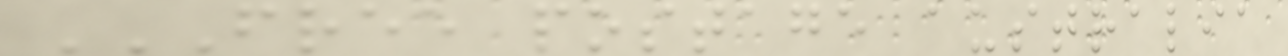FREE POSTAGE AUSTRALIA
